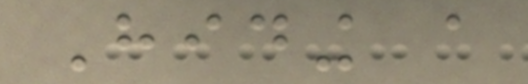Hiding a
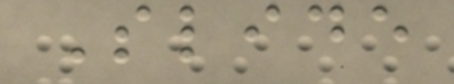Slide
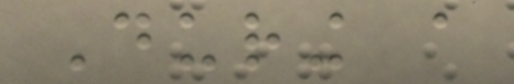During a
